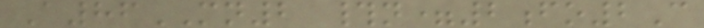A86MN2 #n=2fo2C
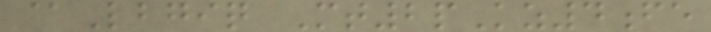@Lbgiq Mt2pKz4fe
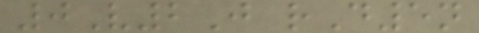0V2J rD5n
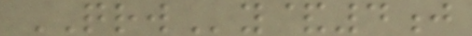QRWy&4j
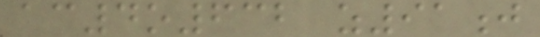ac4o632 z91j
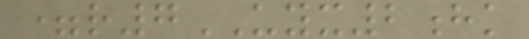=r7UYX2hk
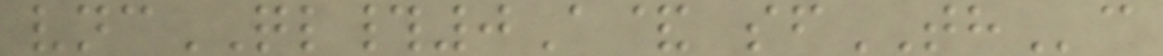vncQL#0A& sfTHc
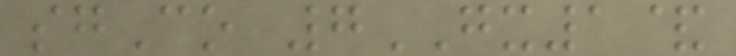sgCo 7GX1&
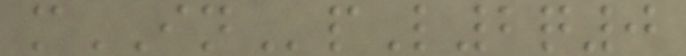mINpL2q0
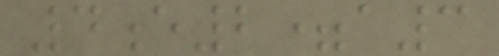4e2=a3
